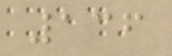136
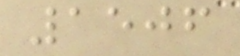1506
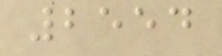2554
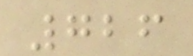726
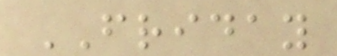FRIDAY
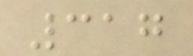317
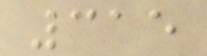315
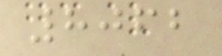8062
